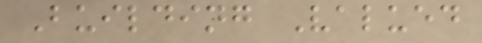Building Valued
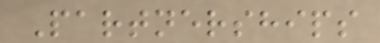Partnerships
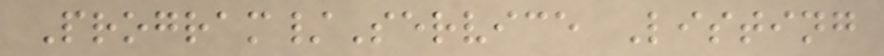Program/Service Listing
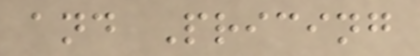and Pricing
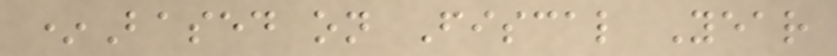*Based on Fiscal Year
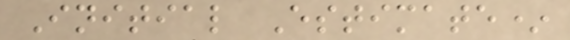Initial Estimate*
